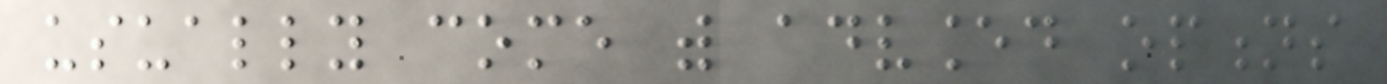usually come with advanced options
